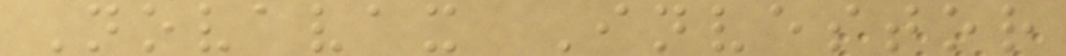Novavax Investor
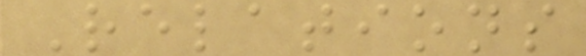Relations
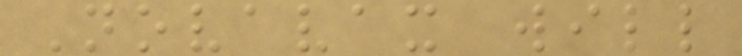Novavax will
